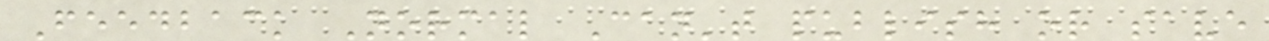Feedback Normal Can't publish or save
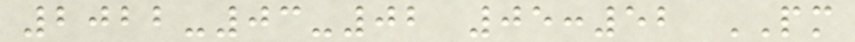2022-03-02 05:52 PM
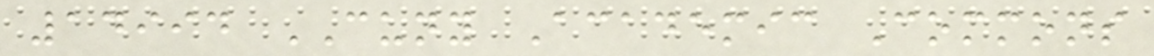14994 CUNY Academic Commons
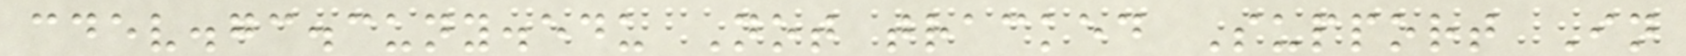cdev.gc.cuny.edu Not tracked Support In
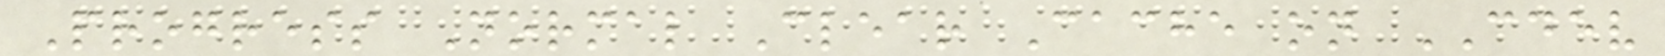Progress Normal Clear Cache on CDEV
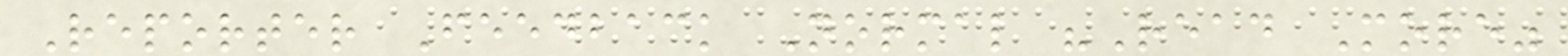Reporter Feedback Normal "Read More"
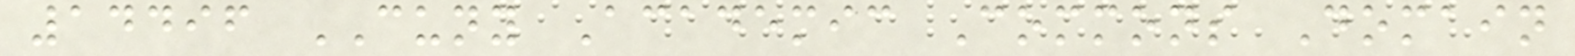14496 CUNY Academic Commons Domain
